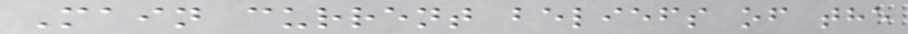Main current beliefs of the
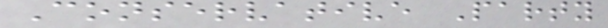Conservative Party
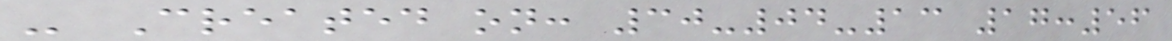- Created on: 30-04-13 17:56
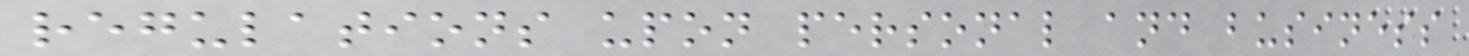regulations upon personal and business
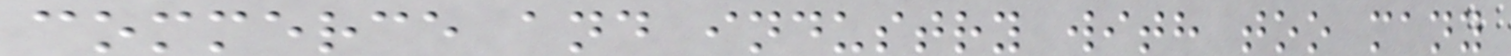commerce and industry with too many
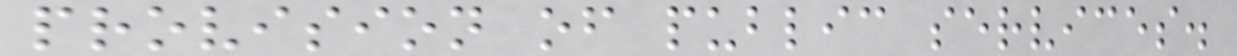provision of public services.
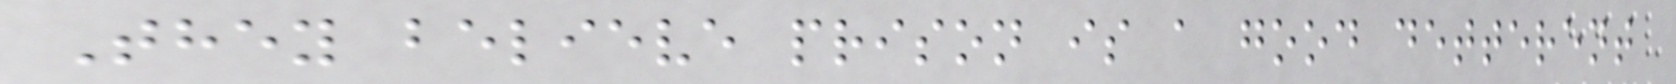They believe prison is a good detterent
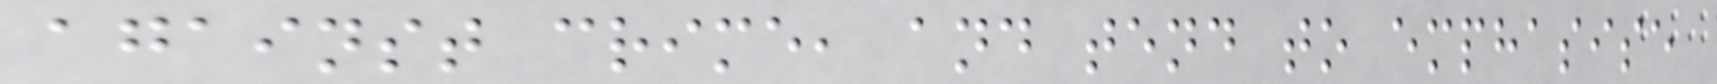against crime, and tend to emphasise
